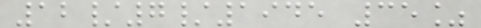12/7/1945 35%
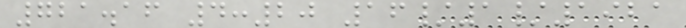721.16 4:20 16/1/1921
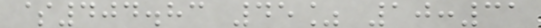$404.83 45% 10:31
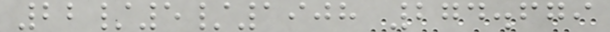22/5/1908 274.679
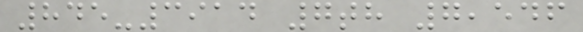845-3914 7th 7,546
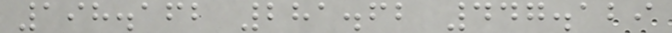198.162 281.62 447.129
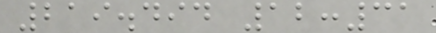219.494 12:31
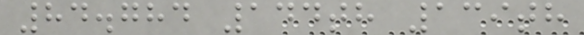84.784 144th 139th
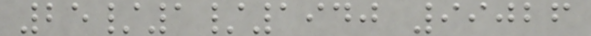25/1/1940 99026
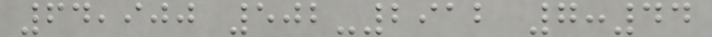64,900 502-2912 7:44
